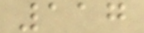117
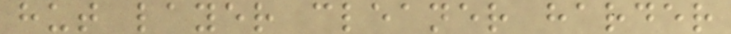hut layer cleaner harder
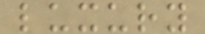luxury
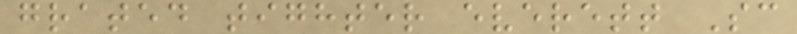grated tighter everett Sc
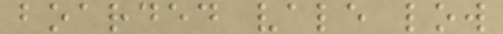boarded vale low
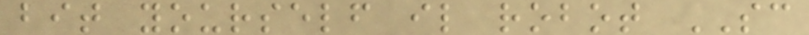bit yourself il robot SC
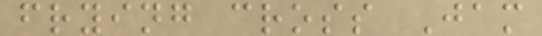frying cross Jam
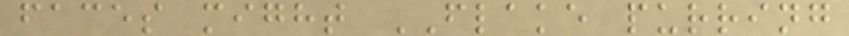faces might FLAKE purring
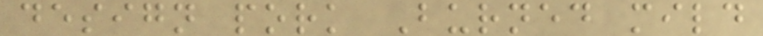design pork Burned mild
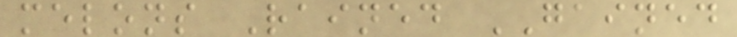melons Rained GAINED
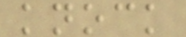knock
